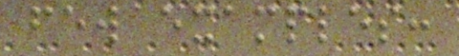few examples:
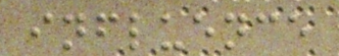influence
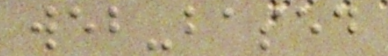web-based
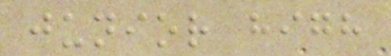junior high
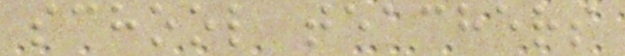school teachers
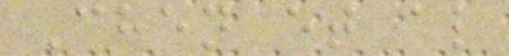Chen et al
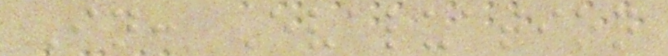In: Evaluation
